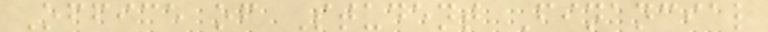Office of Student Financial
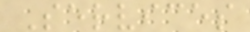Services
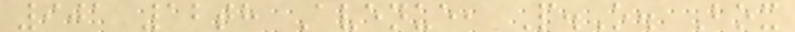901 12th Avenue, P.O. Box
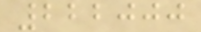222000
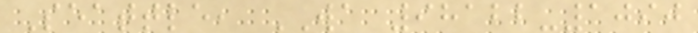Seattle, WA 98122-1090
